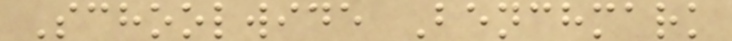Schoolwide Benchmark
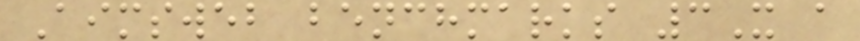Aimsweb benchmarks 3X a
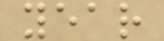year
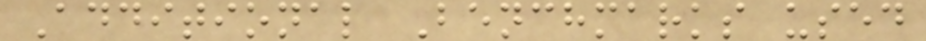Additional Benchmarks used
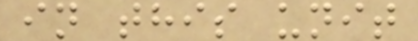in this unit
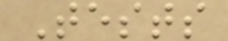Tests
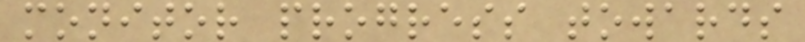monitor progress towards
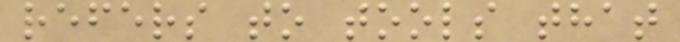refers to tools that
